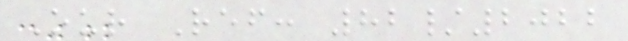Our Ref: 82/2022
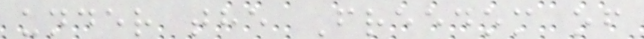under the Freedom of
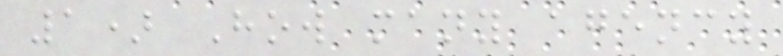1) How many agency
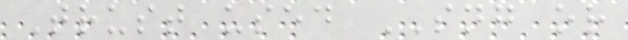Trust used SNG or
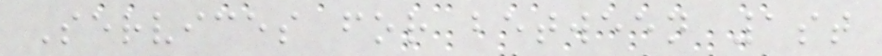Services for between 1st
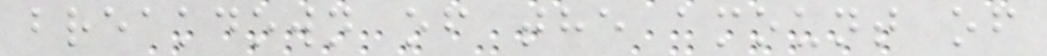breakdown of the amount of
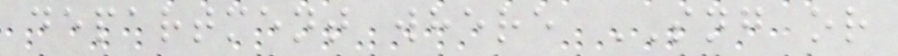department where SNG or
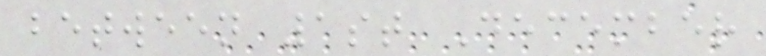between 1st December
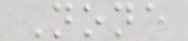None
